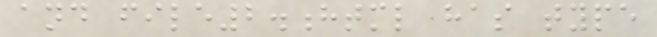and file2.html has type
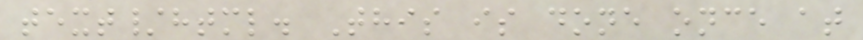text/html. This is done once at
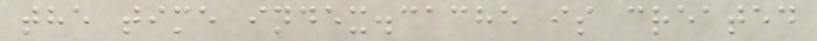the time index.cache is created
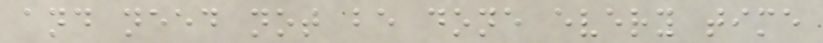and need not be done every time
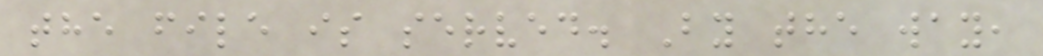the file is served. By the way,
